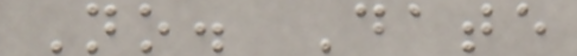No. Date
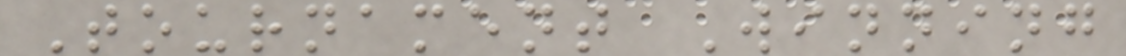Tournament Winning
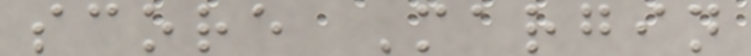score Margin
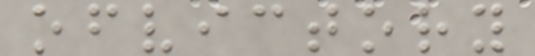ofvictory
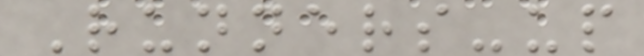Runners-up
